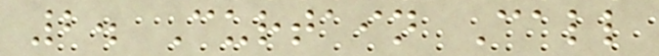2. Curtain Call
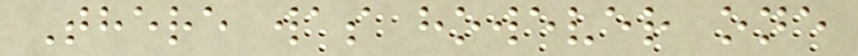There was however one
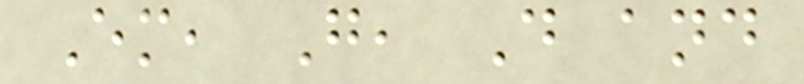Em, G, D and
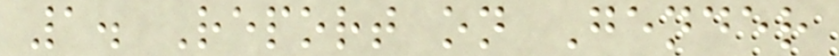1. Report on Gender
